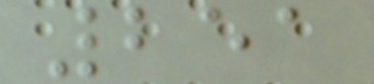251
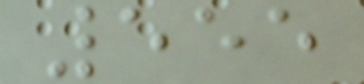555
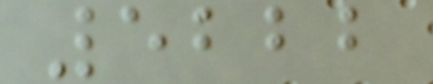5222
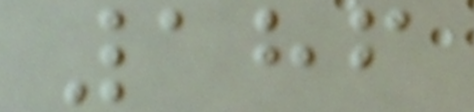186
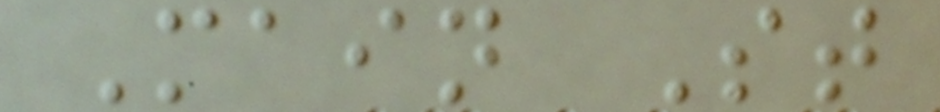Main St
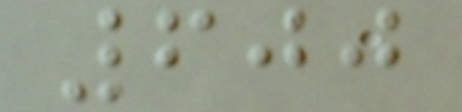600
